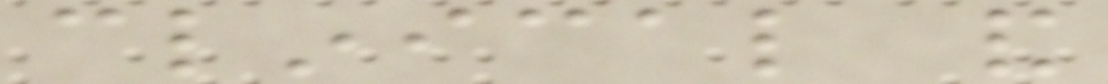clinical and
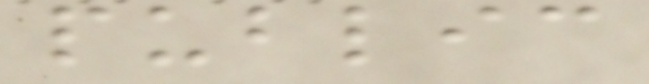public
